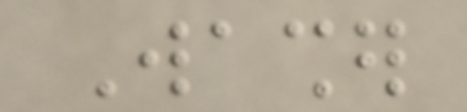Washer
